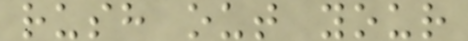rush out your
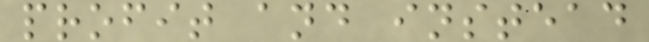profit and instead
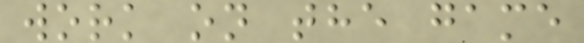work on the game
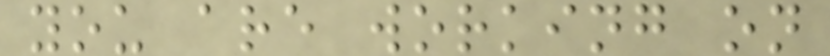you are working on
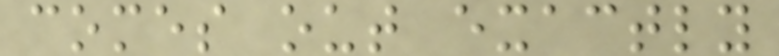comes out exactly
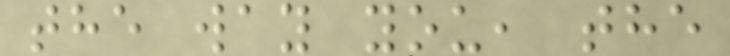the way you, the
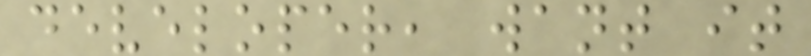developer, want it
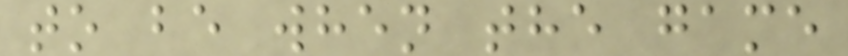to be when the game
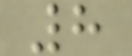8
